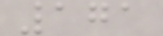171
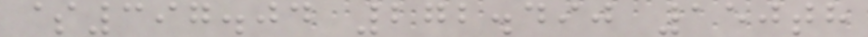$397.04 272.490 150th
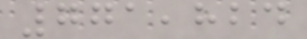771,824
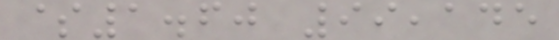$1.60 99,145
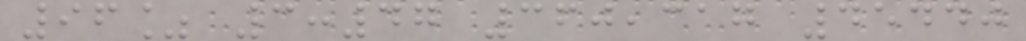96% 3:47 360,317 45440
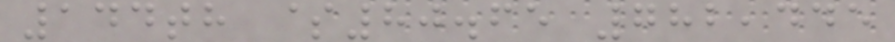144th $80.65 782,445
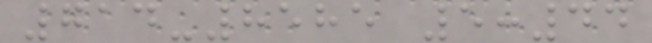714-8585 5:44
